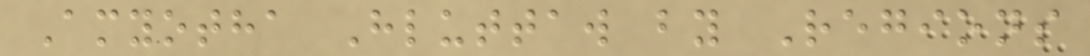Amyotha Hluttaw by Regions
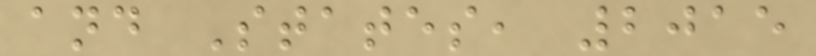and States, 2015
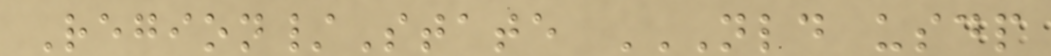Region/State NLD USDP
